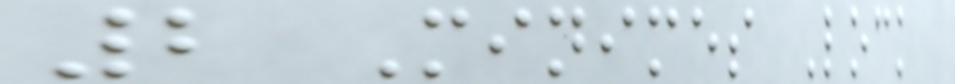2 Minimes Lock
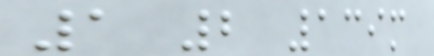1 2 139m
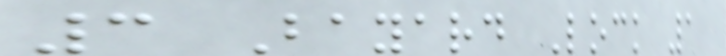3 Bayard Lock 1
